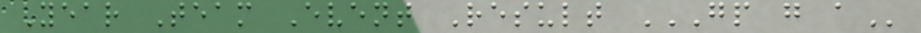Year Team Event Result GP G A
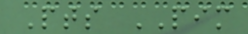Pts PIM
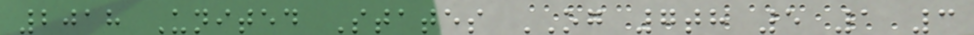2018 United States OG 7th 5 1 3
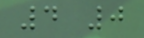4 0
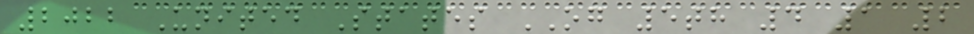2022 United States OG 5th 4 1 2
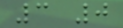3 0
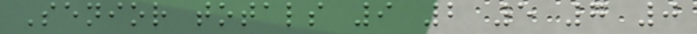Senior totals 9 2 5 7 0
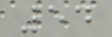54
